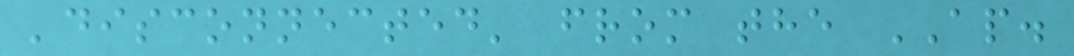'disconnected' from the AP.
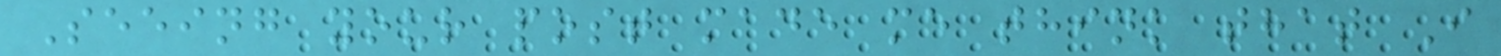Seeing your post made me think that I
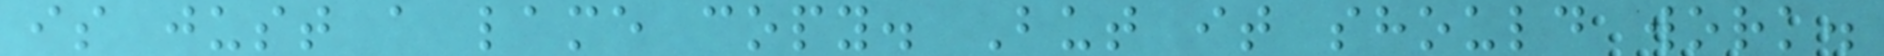is just a lame copy. But it should work.
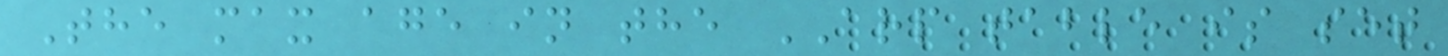The max age in the ARP table is set
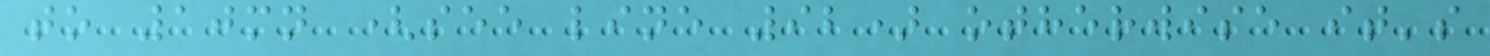to 10mn (see line 92) otherwise it's
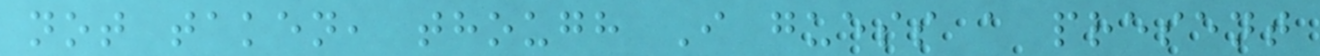not taken, though I guess a present
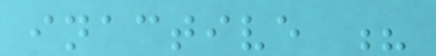inactive ?
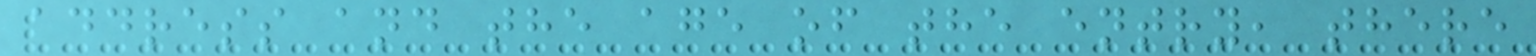address and the age of the entry, there
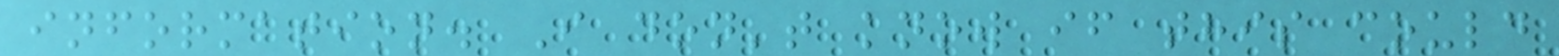information. I don't know if this could
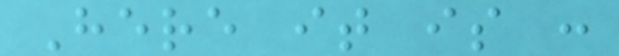Here it is :
